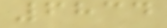6834
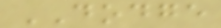DODGE
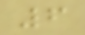6
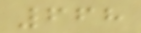668
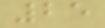25
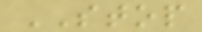STOP
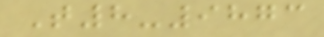T8-9873
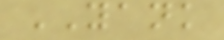YANK
